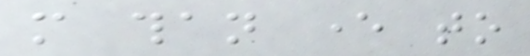more than ever to
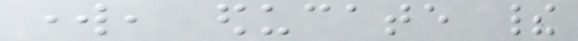work, educate their
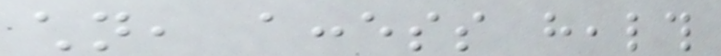children, access health
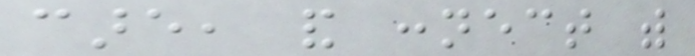care, and connect with
